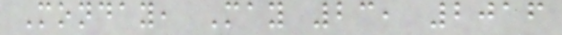Monday, May 23, 2016
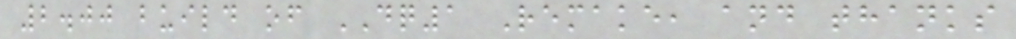2.00 build of DQ1 Remake, and thanks
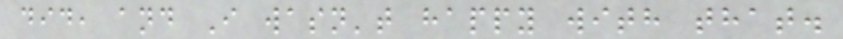did, and I wasn't happy with that.
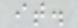it.
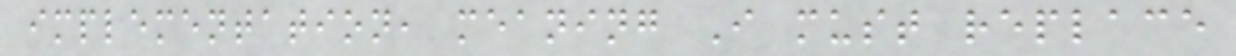implementation, meaning I must replace
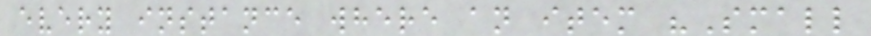every instance where an item "Small
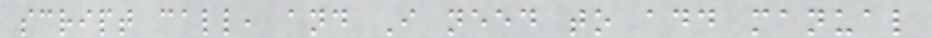script call, and I need to add manual
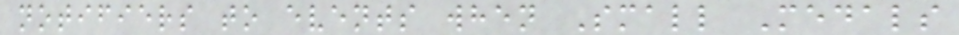notifiers to events when Small Medals
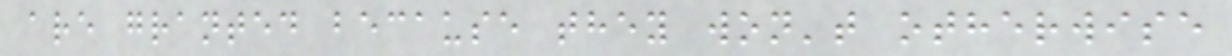are granted because they won't otherwise
